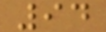94
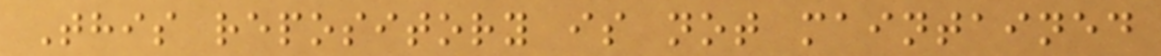This repository is not maintained
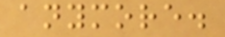anymore.
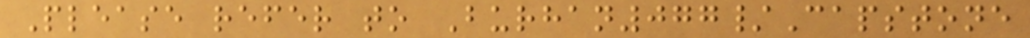Please refer to Burhan077/Capstone
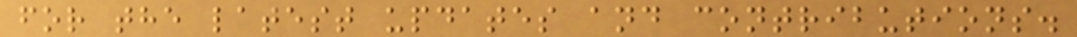for the latest updates and contributions.
